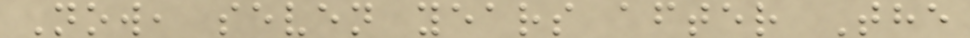Now, seven years after The
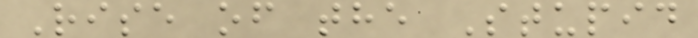Rise of the Stupid
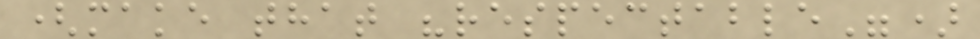(make that "respectable")
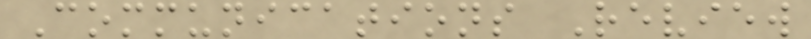Communications Review
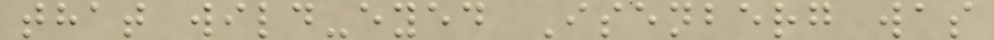that wild-eyed Isenberg was
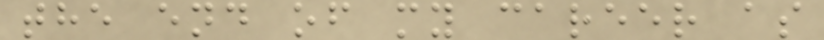the end of my career as
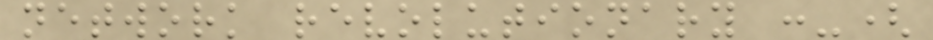network revolutionary :-(
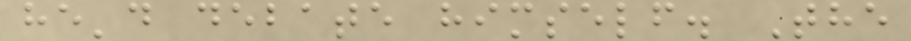he'd debate himself. The
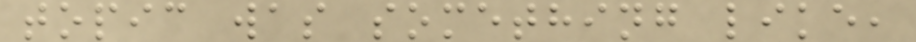topic was something like,
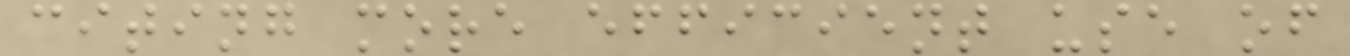citing more efficient use of
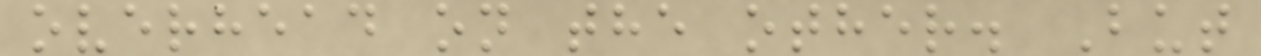overhead on the other. But
